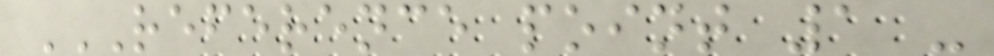REFERENCE POINT 1 -
